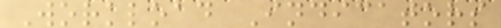Workload Indicators
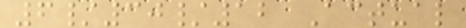6/30/12 Actual
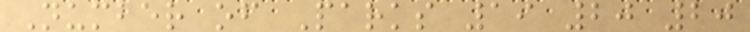Number of Parks 19 20 20
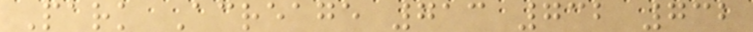Park Acreage 713 732 732
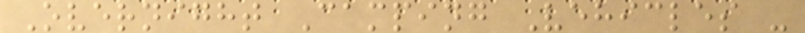Overnight Camping Vehicles -
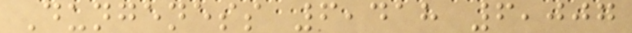Dungeness 6,418 6,007
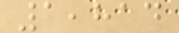1,814
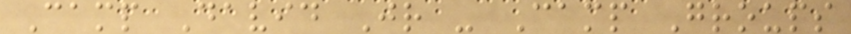Camp David Jr - Camp Groups
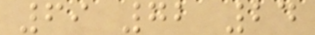69 72 24
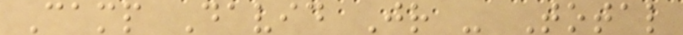Camp David Jr - Total
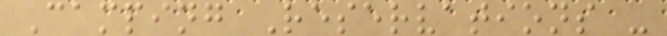Camping Reservations -
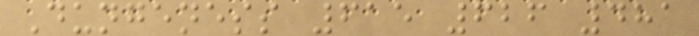Dungeness 615 626 481
